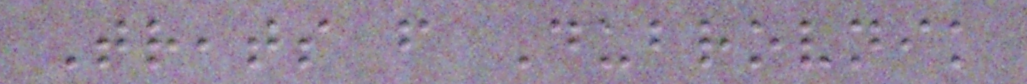Treats from Dubrovnik
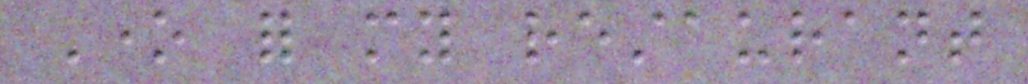One for my restaurant
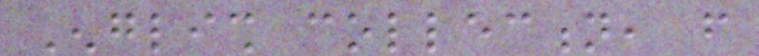English collection, from
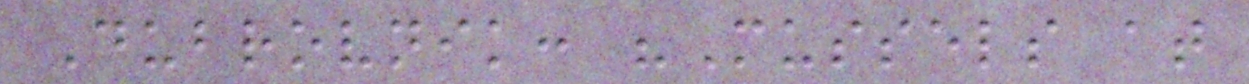Dubrovnik: "Mussels at
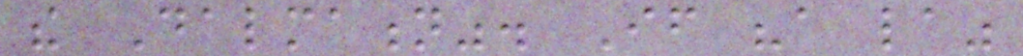the Dalmation". If "a la"
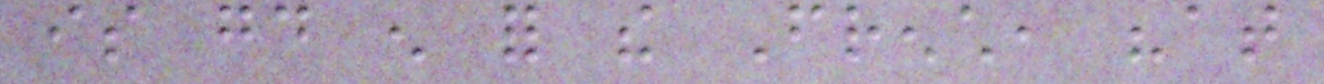is good enough for the French, "at
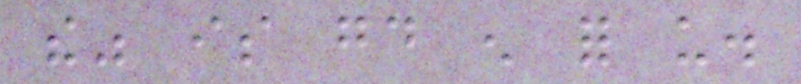the" is good enough for us.
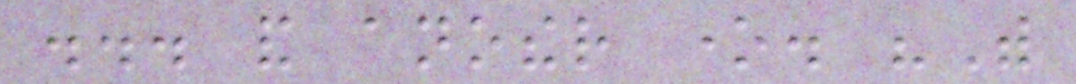... and another one. "With
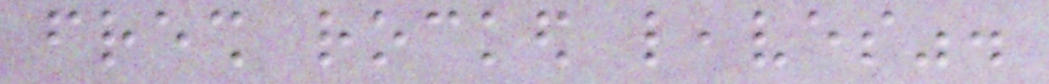fresh rocked leaves".
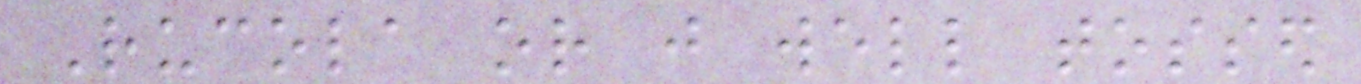Rucola or just well tossed
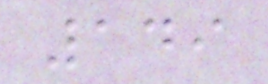149
